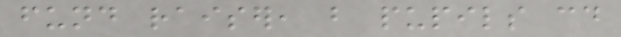fund raiser, but pupils could
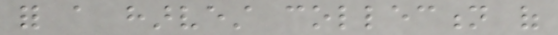for a harvest collection of
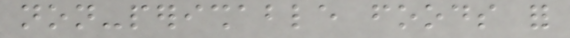non-perishable foods for
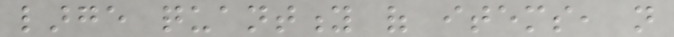large quantity of items, not
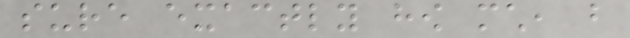sure exactly how much, but
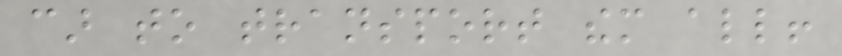car to transport them all!
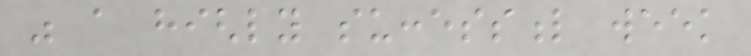was a highly successful week
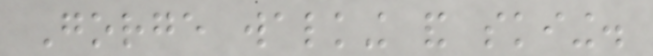Gorge walking and skiing.
